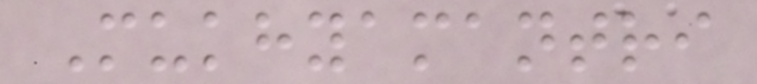Mukhyamantri
